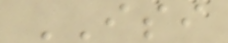ISI
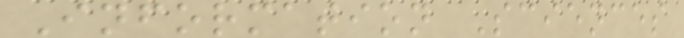Information Sciences
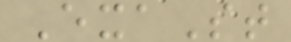ExaSt
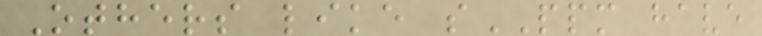Others like sPPM have
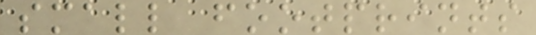small footprints
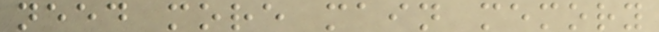need more main memory
